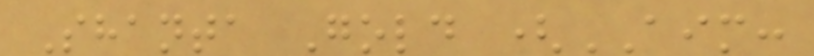Shanta Gold (AIM:
